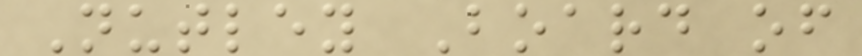Nutley Board of
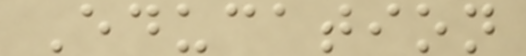Education
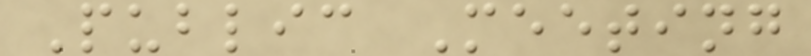Public Meeting
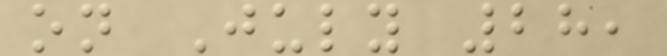on July 28,
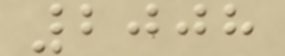2008
